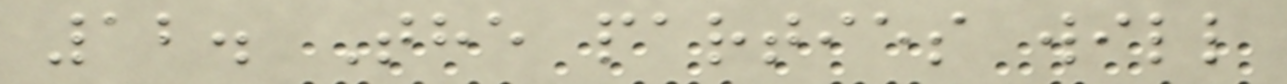12. The parties will
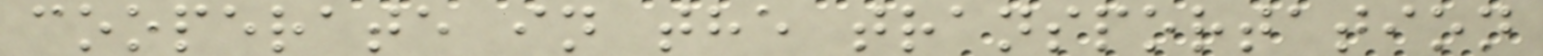cooperate in the transportation
